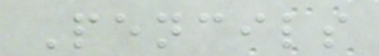Pencils
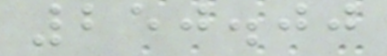250.00
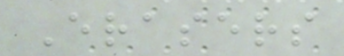Erasers
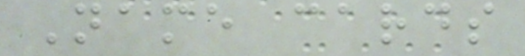Name cards
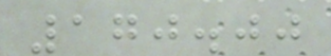170.00
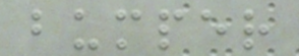bumper
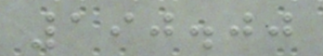190.00
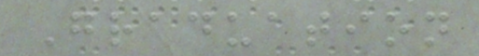Graduation
